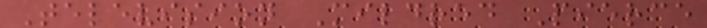Television Mildred Pierce
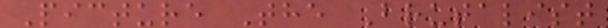Picture The Brutalist
